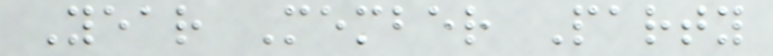Year Member Party
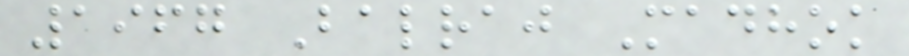1967 Balraj Madhok
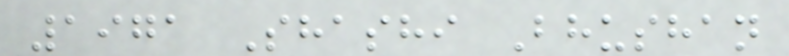1971 Shashi Bhushan
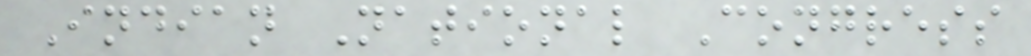Indian National Congress
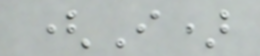(I)
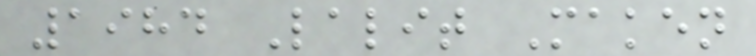1984 Lalit Maken
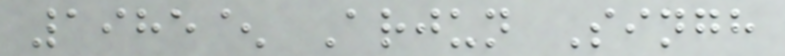1985^ Arjun Singh
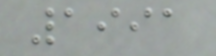1991
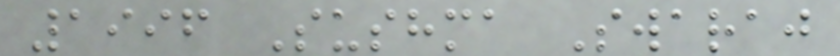1996 Sushma Swaraj
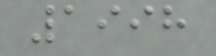1998
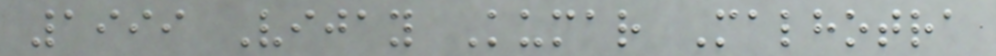1999 Vijay Kumar Malhotra
